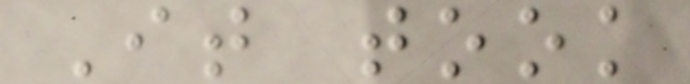It took
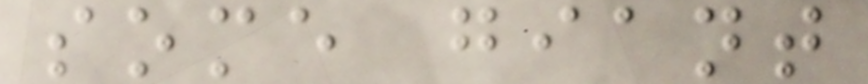some giant
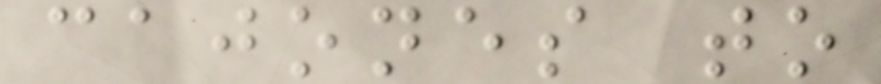cajones to
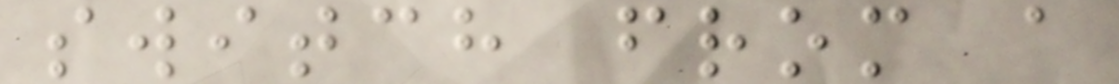switch from a
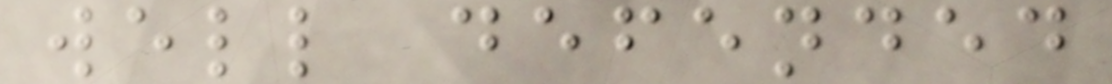well defended
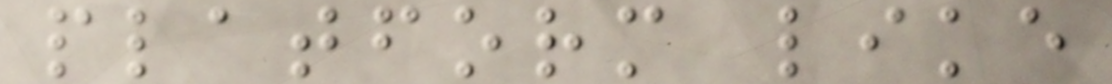platform like
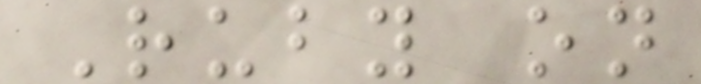Ruby on
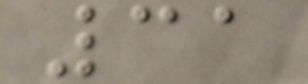31
